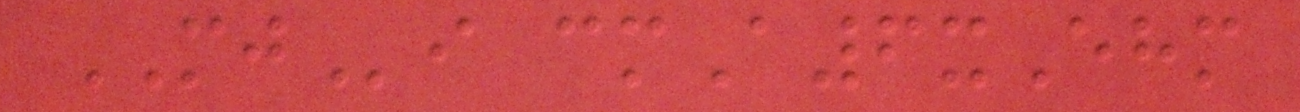MJi cmA6xEhm
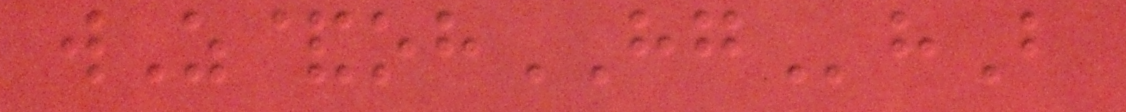wZ&ohHGhB
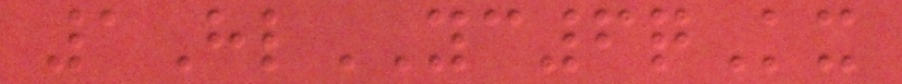1HlYC6qKx
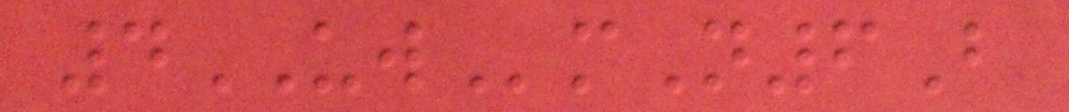4UWmN6B
